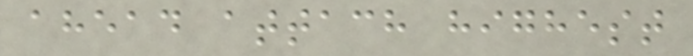ahead attach highest
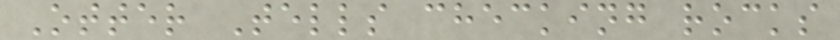Otter Tells checking rocks
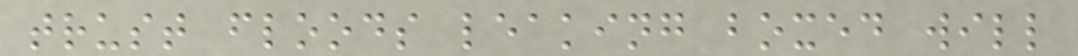trust floods leaking boxed will
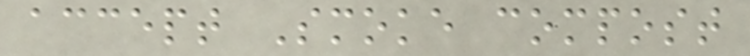accept Smoke compost
